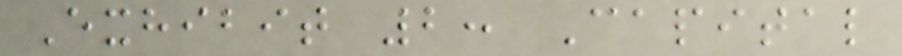Exhibit 2: Capital
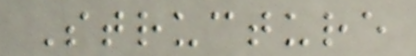Structure
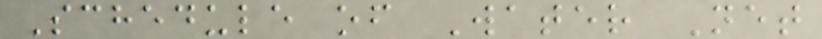Schedule of Water Net
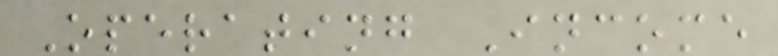Operating Income
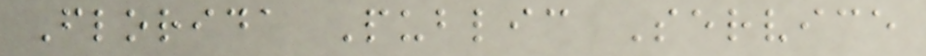Florida Public Service
